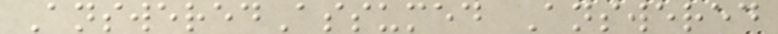AnsweredAssumed Answered
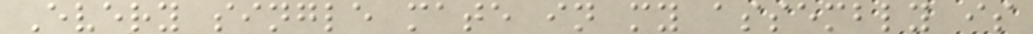Every single mate in my assembly is
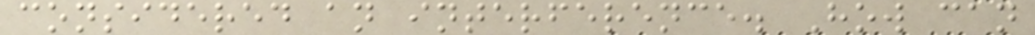considered an interference. How can
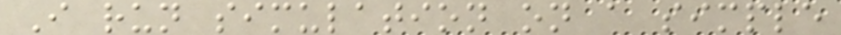I run simulation on a simple
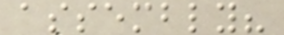assembly?
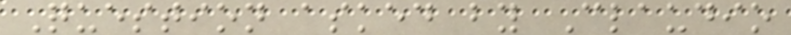Question asked by Claudio
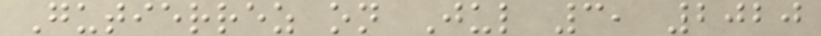Gutierrez on Jul 3, 2020
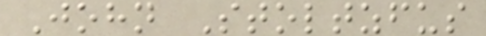John Stoltzfus
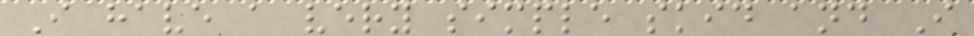I have a very simple skid and I
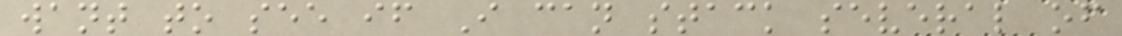want to see if I can stack several of
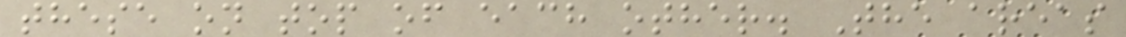these on top of each other. The areas
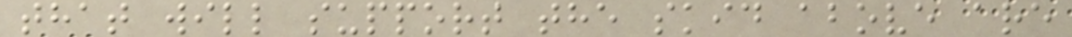that will support the skid above are
